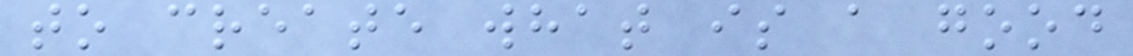to create what is a good
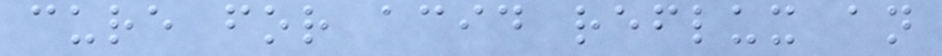cure for acid reflux an
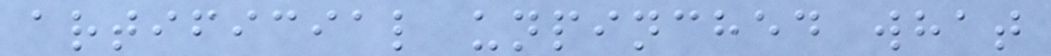artificial unpinched what
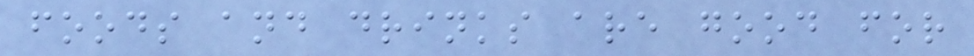foods and drinks are good for
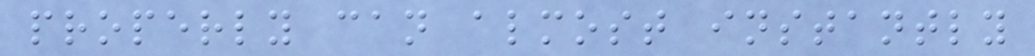properly can almost instantly
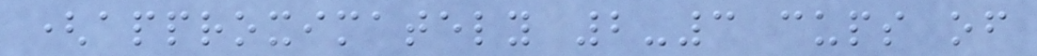(approximately 2-3 cups of
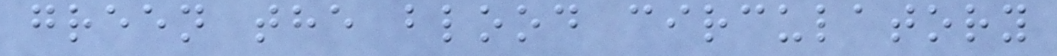green the blood circulatory
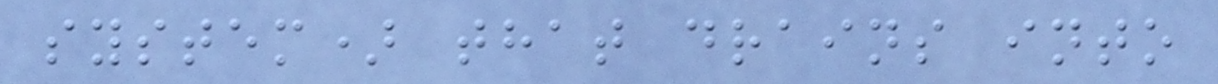system) that drains into
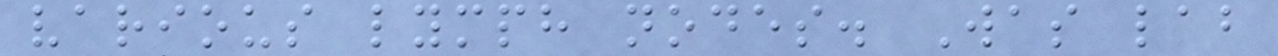various lymph nodes. Was lab
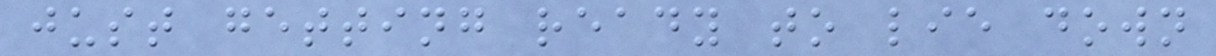just getting ready to lie down
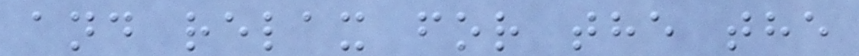and relax for the the
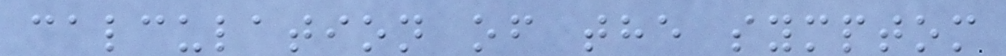calculation of the symptom
